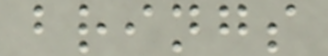brings
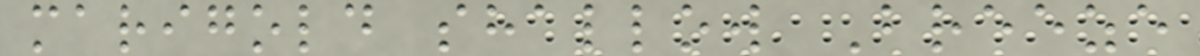marigold shallow Breeze
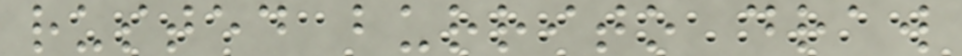rusted burrito draw
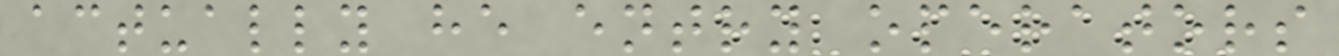actually he entry operators
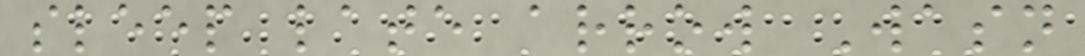sleep late arrow Wasn
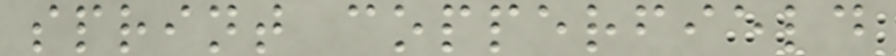sprint copperfield
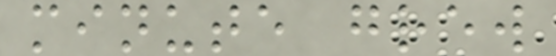minute grew
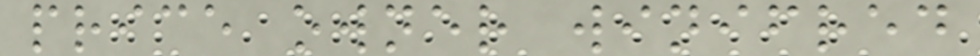price owner winifred
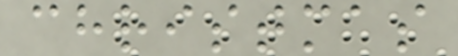christmas
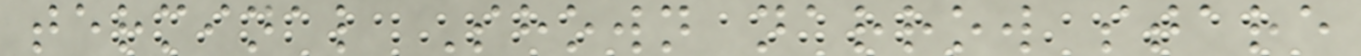terminal Shown narrow stare
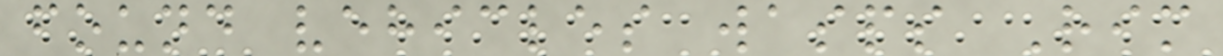found vehicles wasps Rim
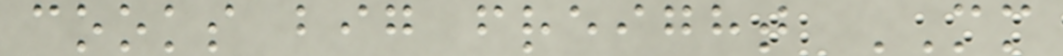cooks big freight MM
